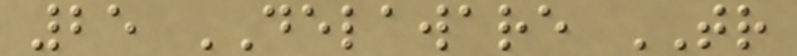25 DELAWARE TR
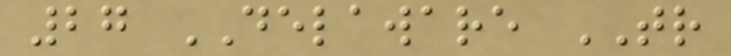27 DELAWARE TR
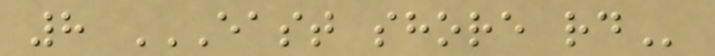8 EAST SHORE RD
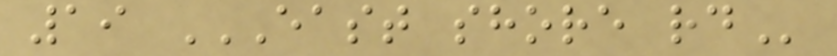19 EAST SHORE RD
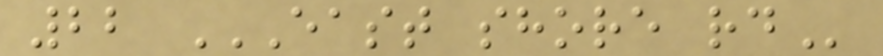22 EAST SHORE RD
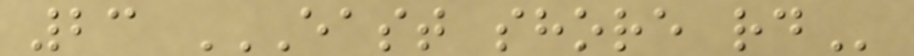23 EAST SHORE RD
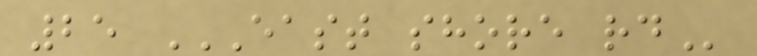25 EAST SHORE RD
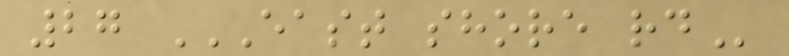27 EAST SHORE RD
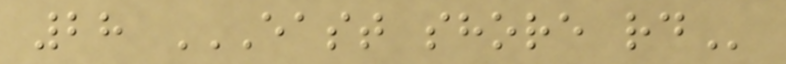28 EAST SHORE RD
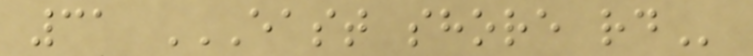31 EAST SHORE RD
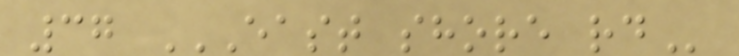37 EAST SHORE RD
